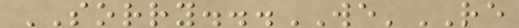SORRY...WE'RE
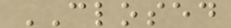CLOSED
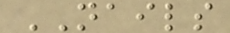NAILS
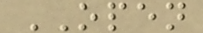OPEN
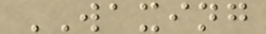WAXING
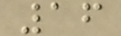16
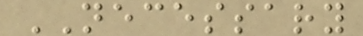NECESSARY
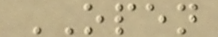OPEN
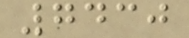7430
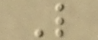L
